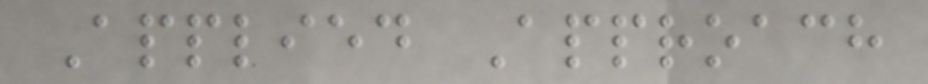Applied Approach
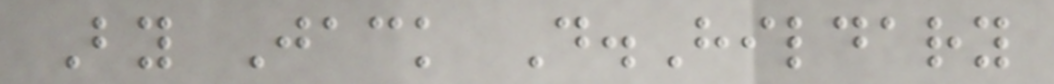By Jack D.Hildary
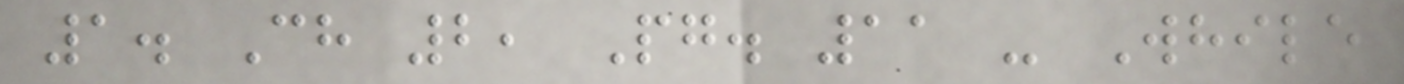1. Ch 2, Pg. 11 - While
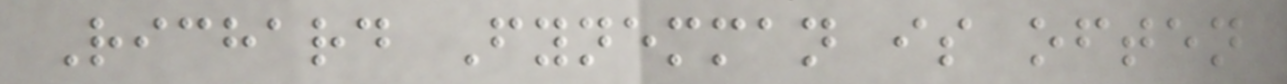Richard Fynemman is often
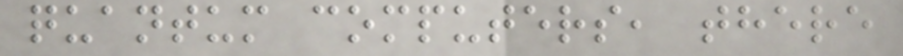quantum computers, there
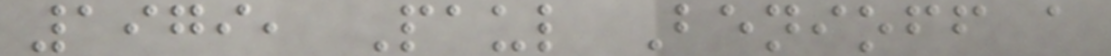1979, Paul Benioff a
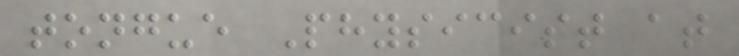tongue Physicist at
